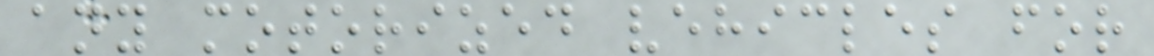any motorized vehicles for
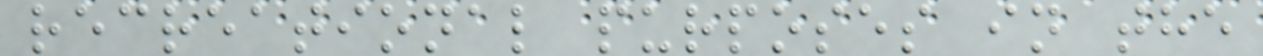recreational purposes in the
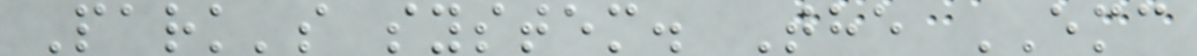Park's system. The EMC
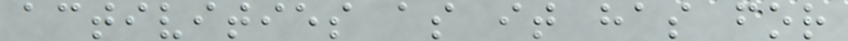activities as it has for
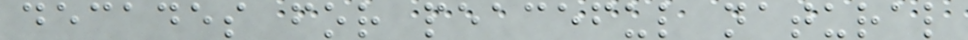decades for peaceful natural
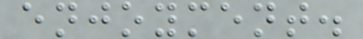enjoyment.
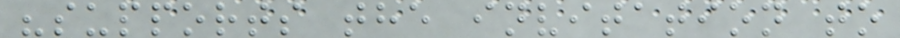"supports the invitation to
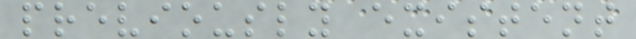previously existent
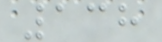138
